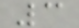3
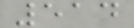514
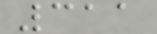311
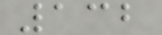132
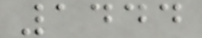1444
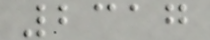2317
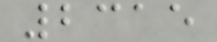2315
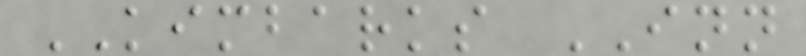KIMBARKS INN
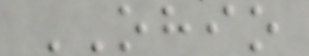OHIO
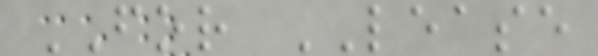FOR LEASE
